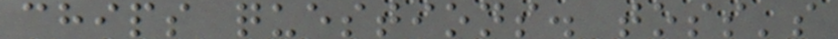chips questions. toss's
